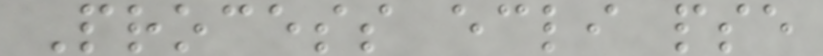Process ecli pse
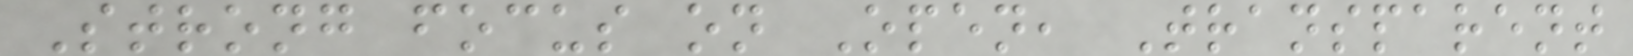Strong focus on Open, Transparent
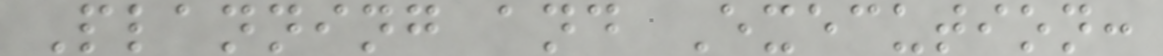Planning and Execution:
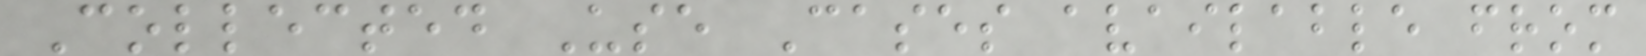Collected Use Cases available from
